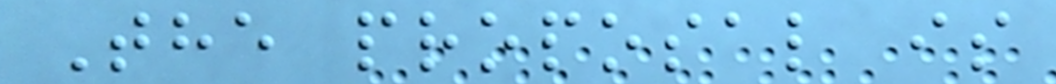The proposal is
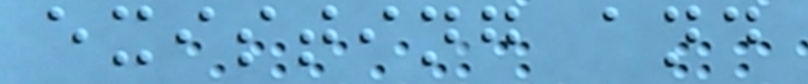existing and
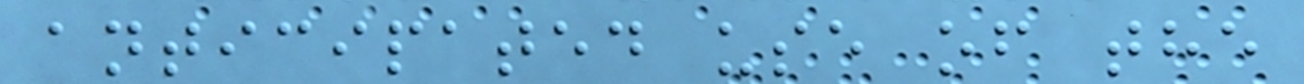anticipated use of the
